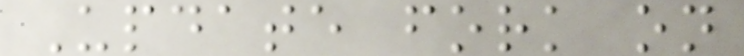Update fork on
